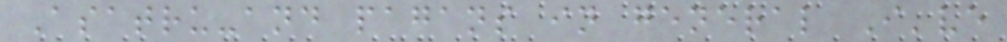Asatru-and pagans in general I've
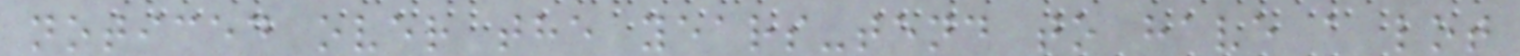noticed over the years-tend to have a lot
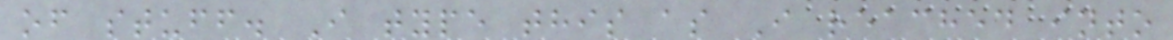of stuff. I type this as I reached into
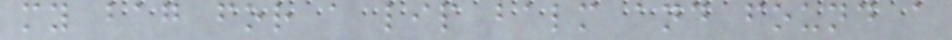my bag for a lip balm and found a
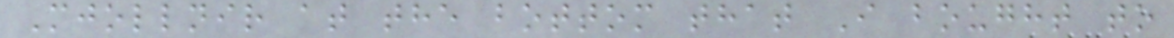Mjollnir at the bottom that I bought to
